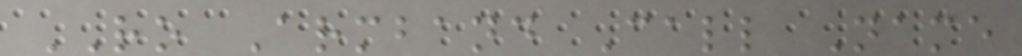RO Armband Call Name
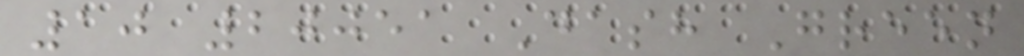10 20051 Dash Green
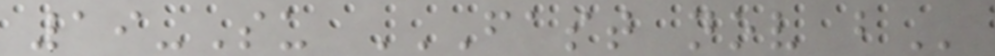19-Su FAST NOV B
